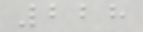228
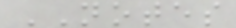NOTES
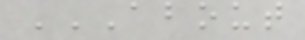ABOUT
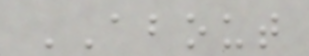ABOUT
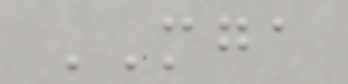MGA
